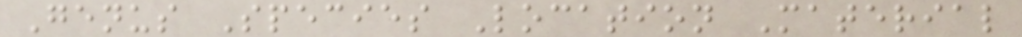Genus Species Location Material
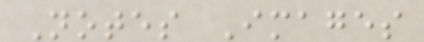Notes Images
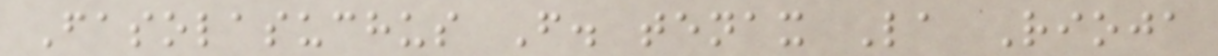Fasolasuchus F. tenax La Rioja
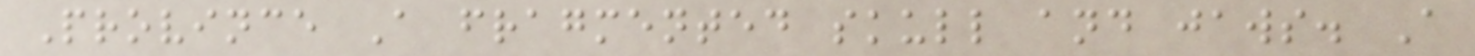Province A fragmented skull and jaws. A
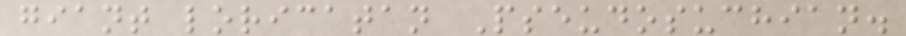giant loricatan Pseudosuchian.
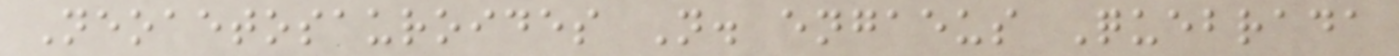Neoaetosauroides N. engaeus Quebrada
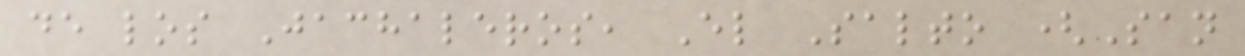de los Jachaleros, El Salto (San
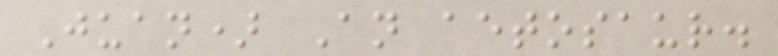Juan) An aetosaur.
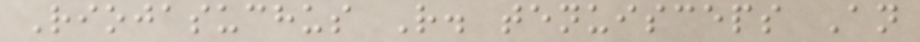Riojasuchus R. tenuisceps An
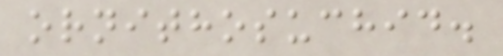ornithosuchid.
